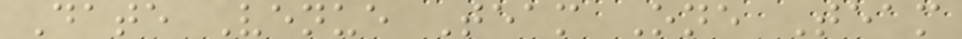Date Venue Team One Team
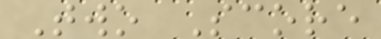Two Score
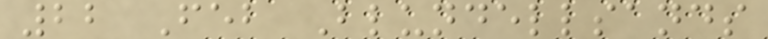22 Feb Blundellsands
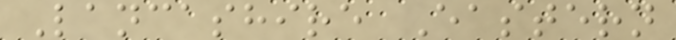Lancashire Eastern
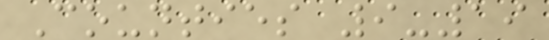Counties 9-19
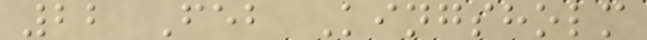22 Feb Kingsholm
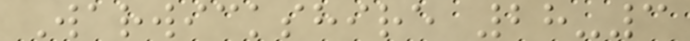Warwickshire 28-3
